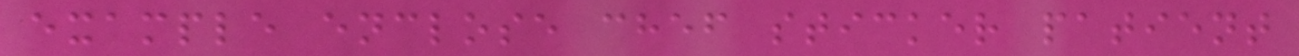example enclose chef sticker patient
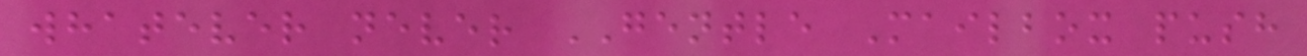whatever never GENTLE Mailbox push
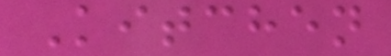Kitchen
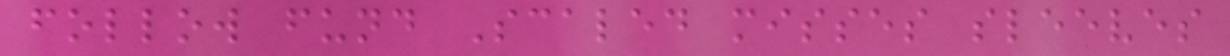follow fund Scaled misses sleeves
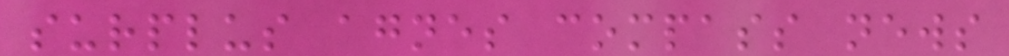surplus agnes compass news
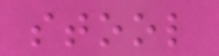stool
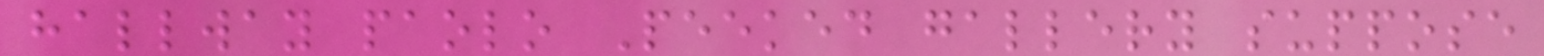hallway paolo Peeked gallery suppose
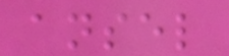ansel
